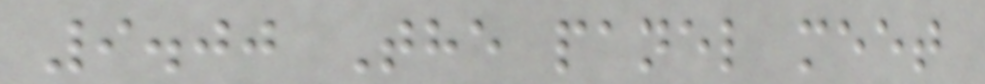9.00 The panel meet
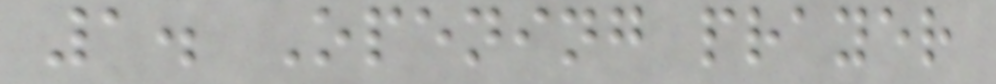1. Opening prayer
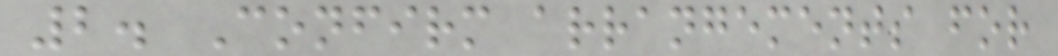2. Confirm arrangements for
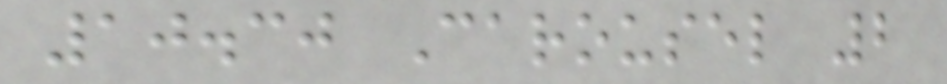10.30 Carousel 2
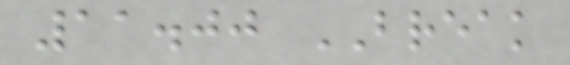11.00 BREAK
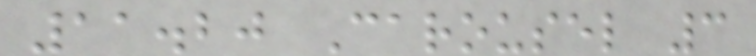11.20 Carousel 3
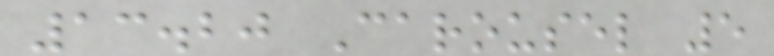13.20 Carousel 5
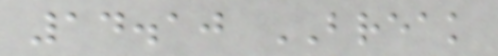14.10 BREAK
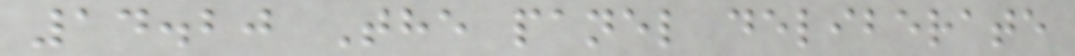14.20 The panel deliberate
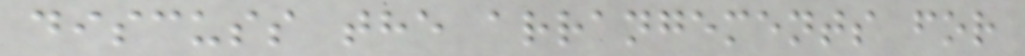discuss the arrangements for
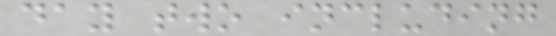day two including
